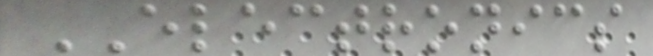ELECTRONICS
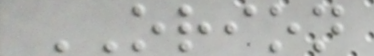ORION
